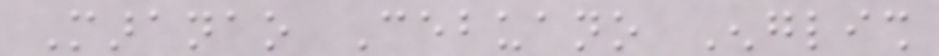Maranao Cebuano English
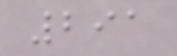291
